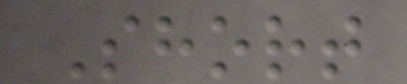Short
